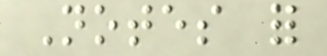Notes for
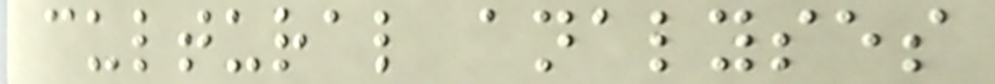cultural analyses
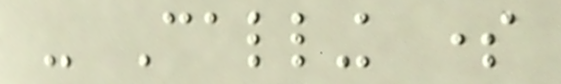- Calling some
